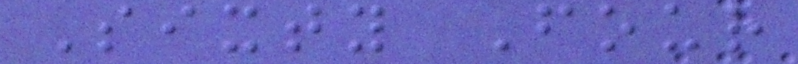Sixty Four
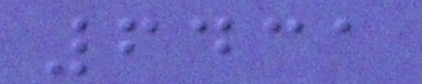6431
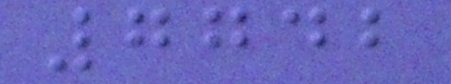7742
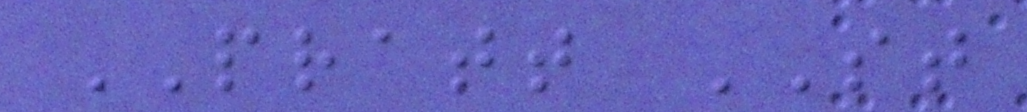PRATT ST
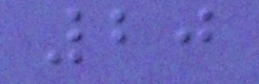20
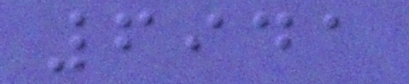6941
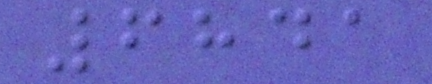6841
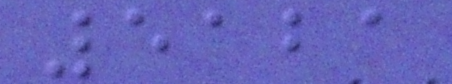5121
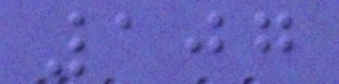107
